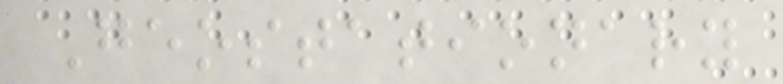Geostationary
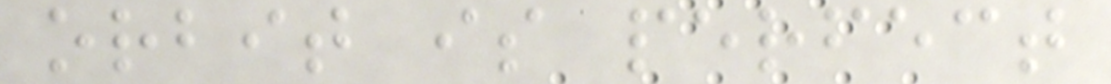orbit is perfect
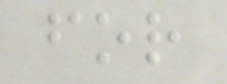for
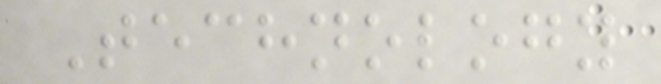Technology
